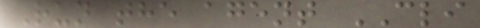Run the agent CLI
